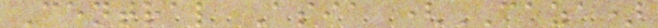Central Asia (CAZA)
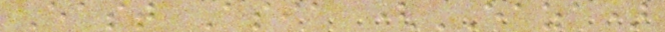East Asia (EAZA)
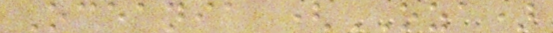Oceania (OZA)
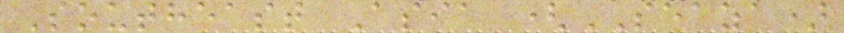Southeast Asia (SEAZA)
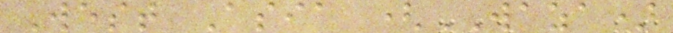West Asia (WAZA)
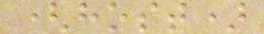(host)
